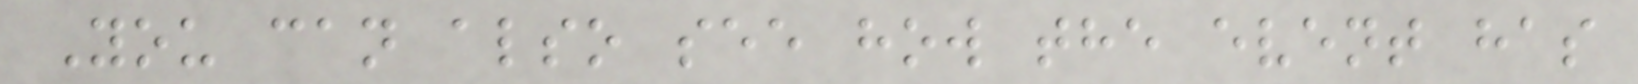You can also see how the event has
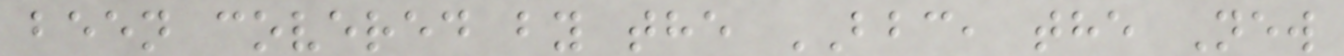been covered by the BBC, the New
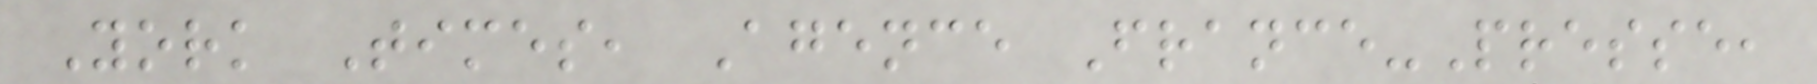York Times, Agence France-Presse,
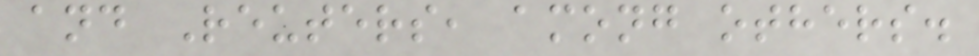and Reuters, among others.
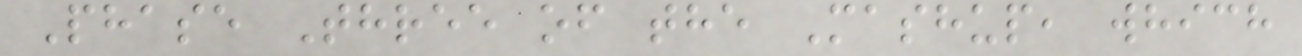Phase Three of the Mashup, which
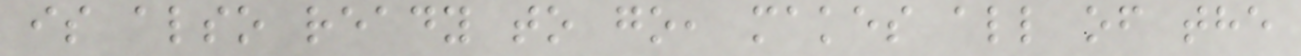is also ready to go, makes all of the
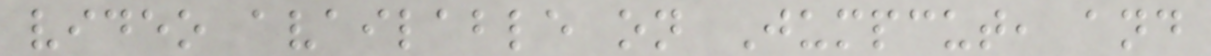video available on Jumpcut, and
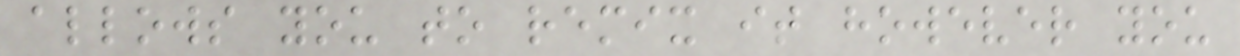allows you to remix it however you
